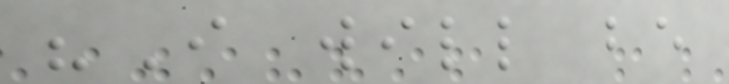"I will be
